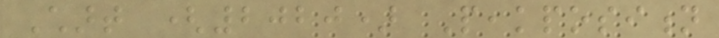Chart (2020) Peakposition
